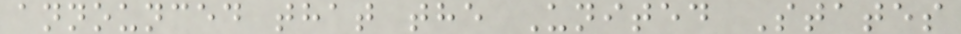announced that the United States
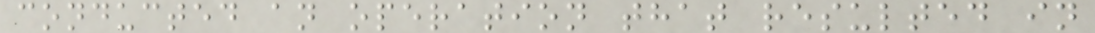conducted an operation that resulted in
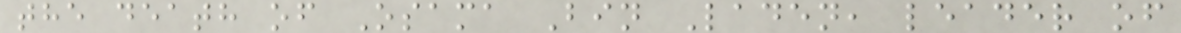the death of Osama Bin Laden, leader of
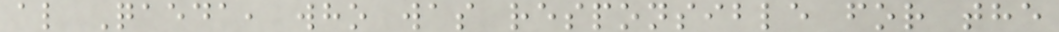al Qaeda, who was responsible for the
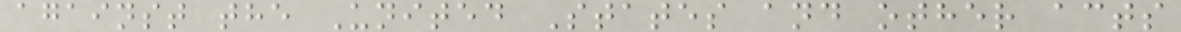against the United States and other acts
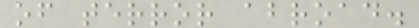of terror abroad.
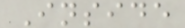Inside
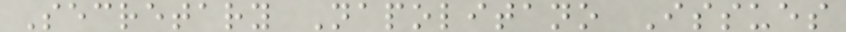Secretary Napolitano Issues
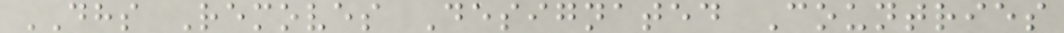DHS Removes Designated Countries
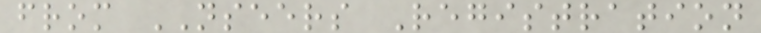from NSEERS Registration
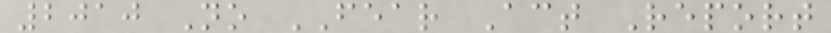2010 No FEAR Act Report
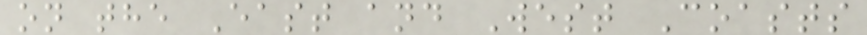on the East and West Coasts
